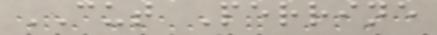CUT Perrine
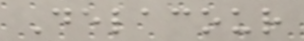Delacour
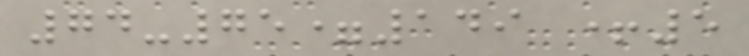74-75=149 +5
